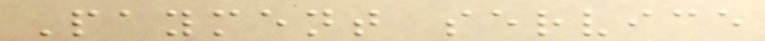Payment service
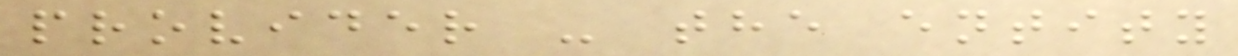provider - the entity
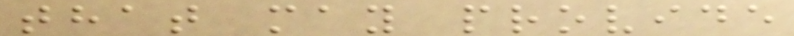that may provide
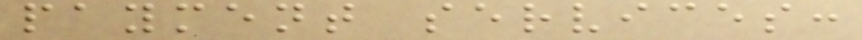payment services:
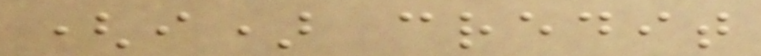(i) credit
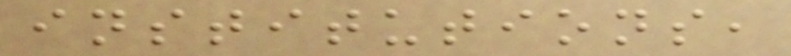institutions,
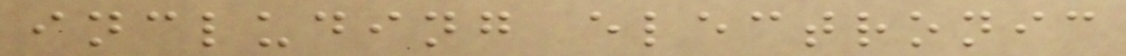including electronic
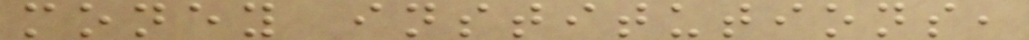money institutions,
